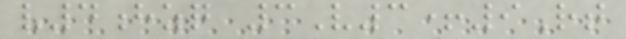v4hzq 3V3+9Rt
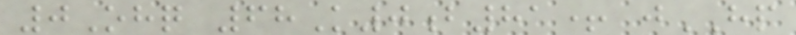0Ohq 68K0b81+ jHP
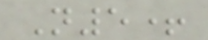N5+
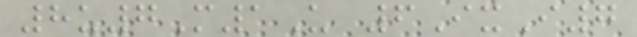8u7M1U 6IxI7
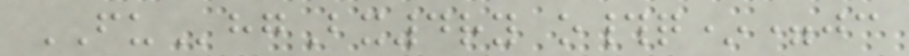FUhgBx4ry o#q*=jc
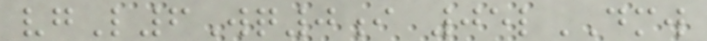vgL6Wq0i 05lDMW
